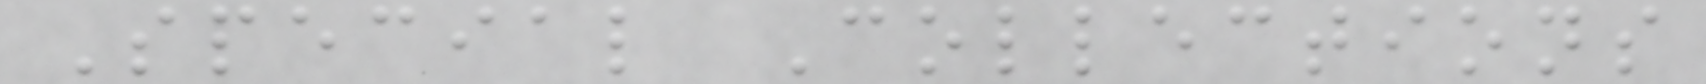Special Collections
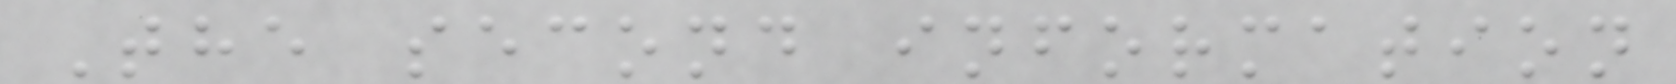The second information
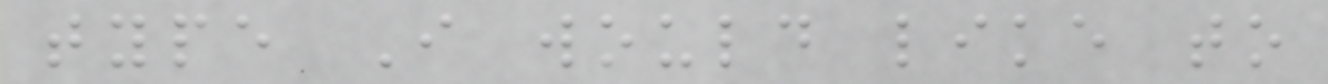type I would like to
